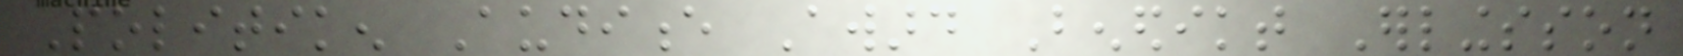Politiken Audience Award Benedikt Erlingsson
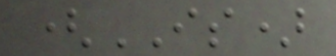(IS)
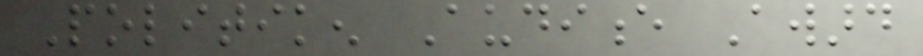Politiken Audience Award
